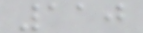110
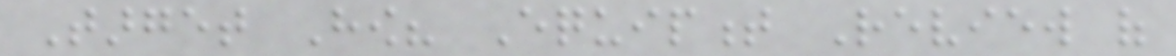Target How? Equipment Review of
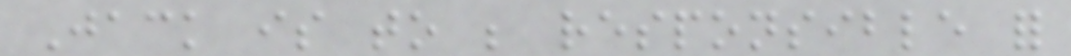Jack is to be responsible for
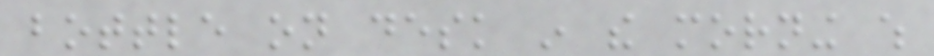bottle on desk in the morning which
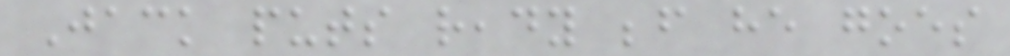Jack puts ready before he goes
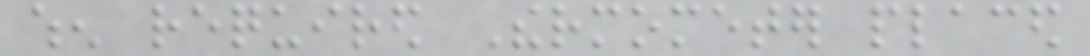when required Thermometer placed
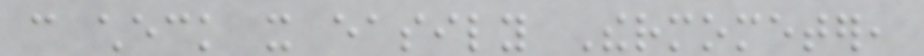can check it easily Thermometer,
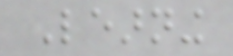Learning
